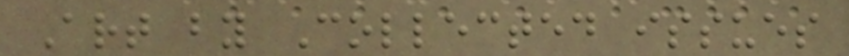Art by Collected issues
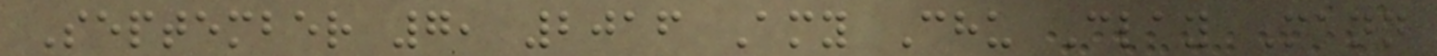September 7, 2016 Amy Chu Clay Mann
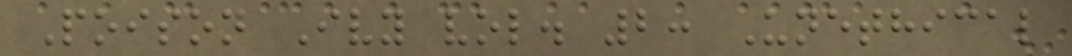Poison Ivy vol. 2: Unethical
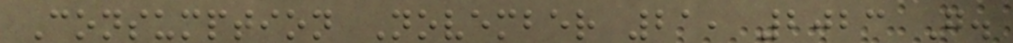Consumption November 21, 2023 G.
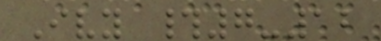Ivy #7-12
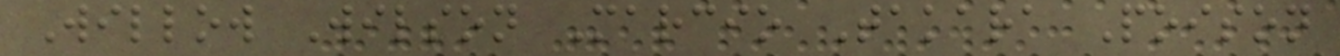Willow Wilson Marcio Takara Poison
